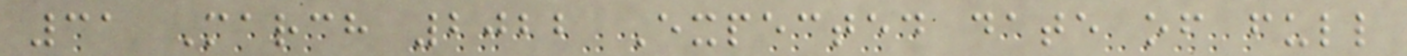31 March 2022 Expected date of full
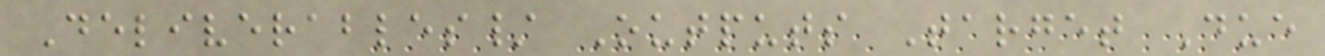Deliverables/ Outputs Target Due
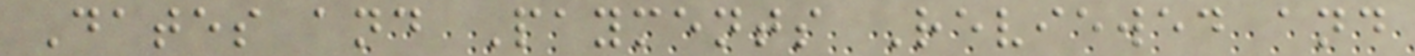Dates and Payments Reviewed and
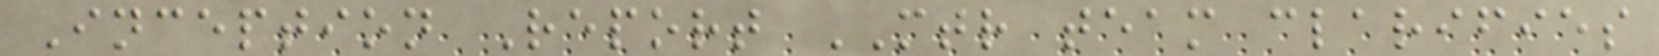Inception Report MTR team clarifies
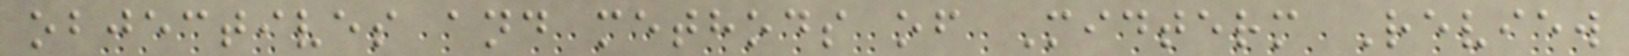objectives and methods of Midterm Review
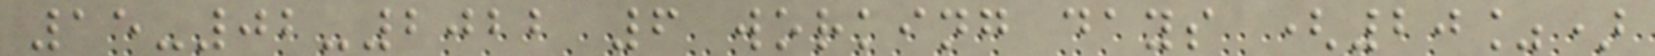15-02-2022 6 working days (20%)
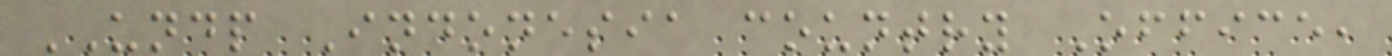UNDP Indonesia country Office,
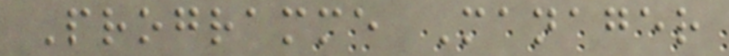Programme Manager
